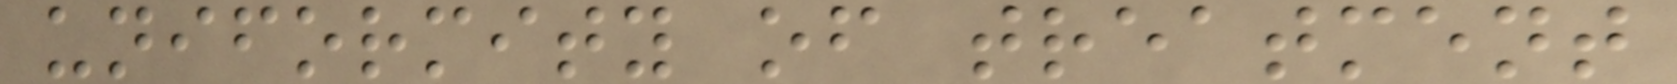uniformity of treatment
